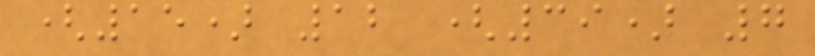(15) 12 (39) 7
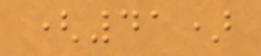(41)
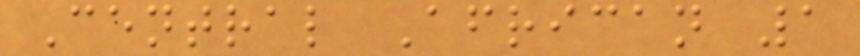Central African 1
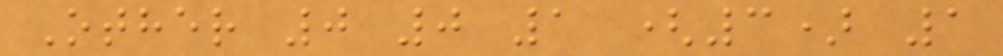Other 0 0 1 (3) 1
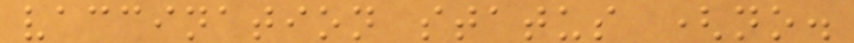vaccination status (no.
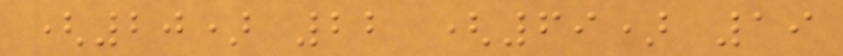(20) 22 (69) 19
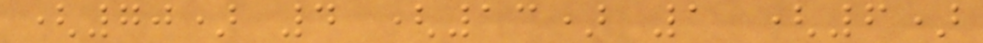(70) 4 (13) 1 (6)
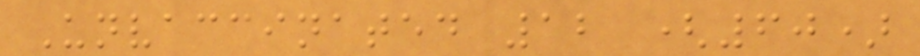Unvaccinated 12 (60)
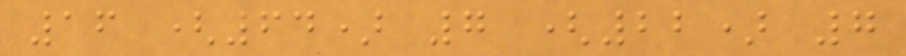16 (64) 7 (22) 7
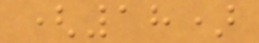(18)
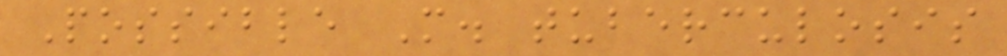Possible M. tuberculosis
